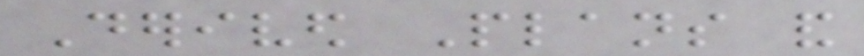Derived Plans and
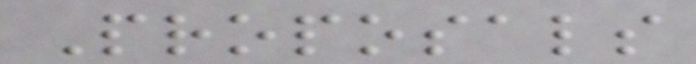Proposals
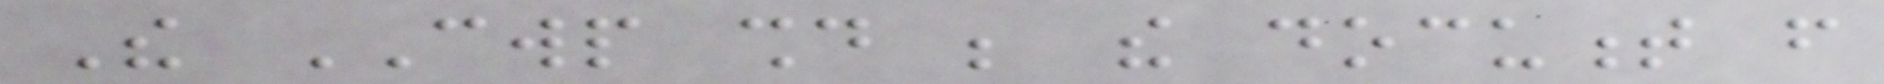The CWP should be the document from
